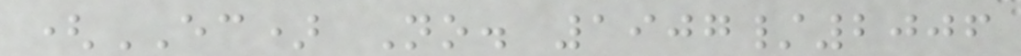(EC) No. 1907/2006
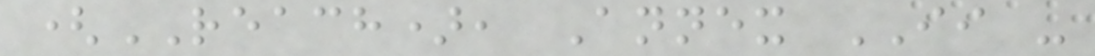(REACH), Annex II -
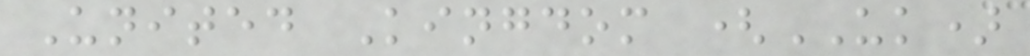United Kingdom (UK)
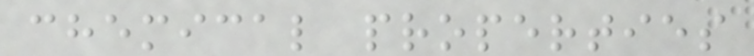chemical properties
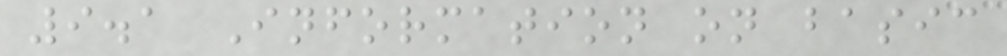9.1 Information on basic
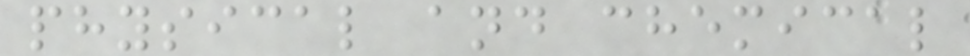physical and chemical
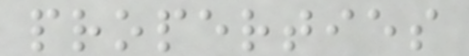properties
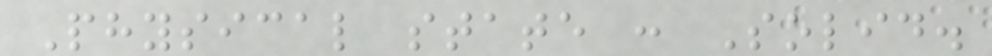Physical state : Solid.
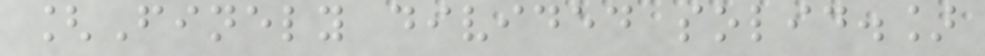[Finely divided solid.]
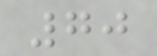70
